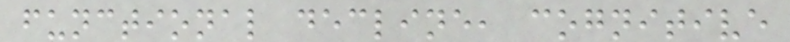functional decline, cognitive
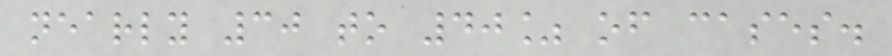nearly 30 to 40% of cases.
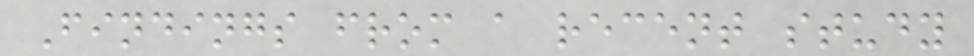Findings from a recent study
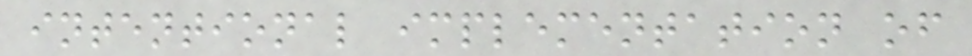intentional implementation of
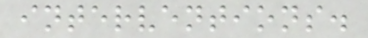interventions.
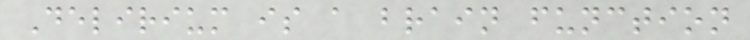Delirium is a brain function
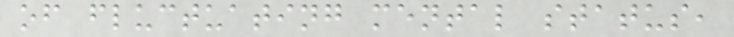of fluctuating mental status,
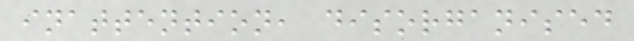inattention, disorganised
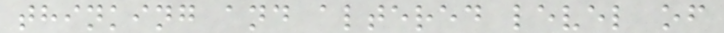thinking and altered level of
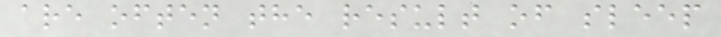are often the result of sleep
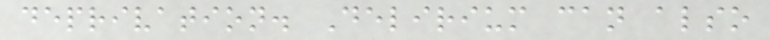deprivation. Delirium can also
